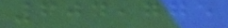604,775
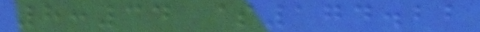8:34 $174.22
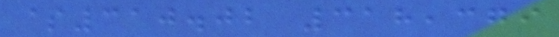$310.02 318,379
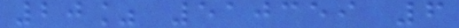20% 510359 6
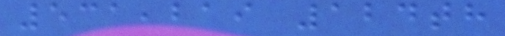531,219 124th
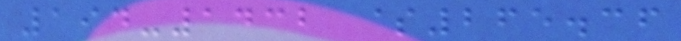194-1432 $265.36
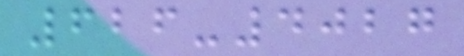626-4027
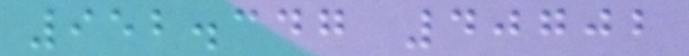952.347 40702
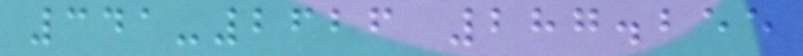341-2626 287.255
